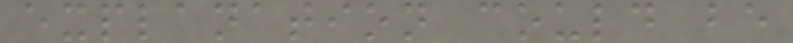explanation could be
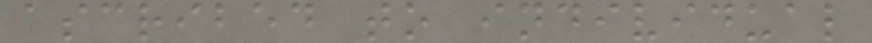ascribed to individual
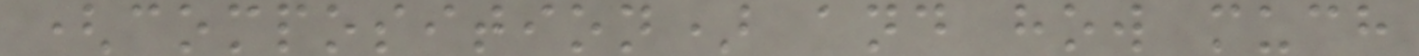(composition) and how much
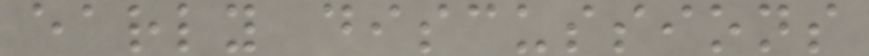early discussions
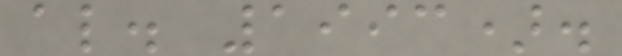al. 1993).
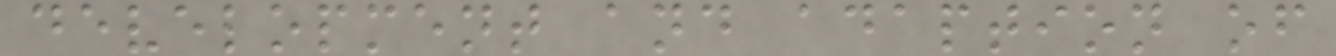development and adaption of
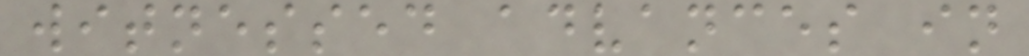witnessed advances in
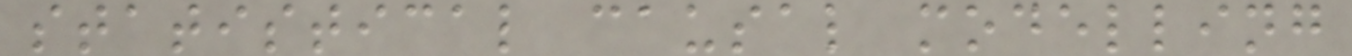statistical causal modelling
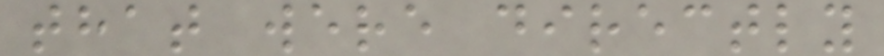that were directly
